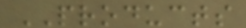PRODUCTS
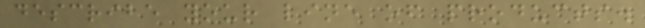describe your line of products.
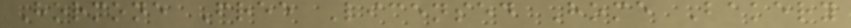Hormone Free Licensed Home Bakery
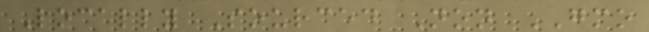Locally Sourced Non GMO
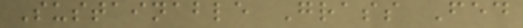Sustainable Grass Fed
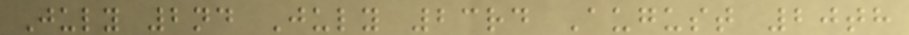July 2nd July 23rd August 20th
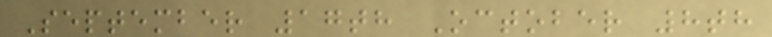September 17th October 8th
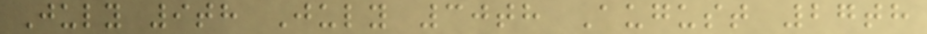July 9th July 30th August 27th
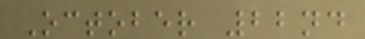October 22nd
